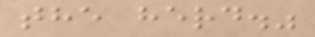the herd."
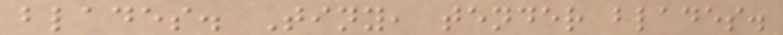blades. Tiny, tender blades.
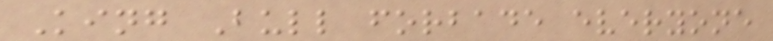King Bull forbade everyone
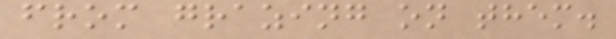from grazing on them.
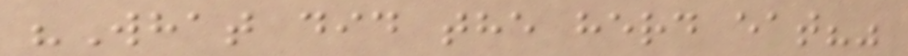"What did the herd eat?"
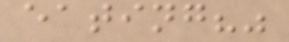eating?"
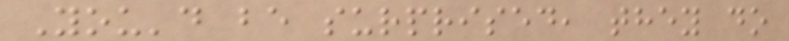You'd be surprised, they do
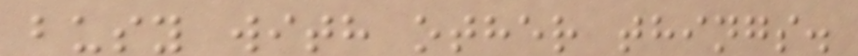busy with other things.
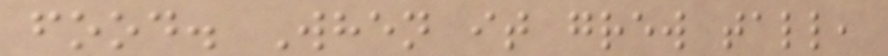food. When it grew tall,
